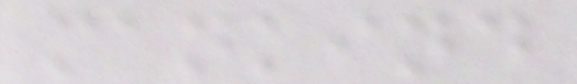mankind
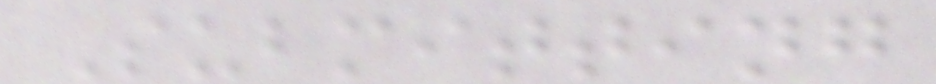Submitting
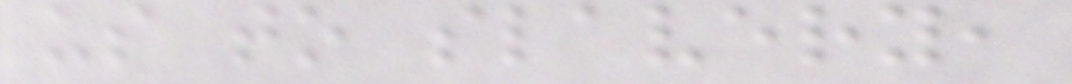us to slavery,
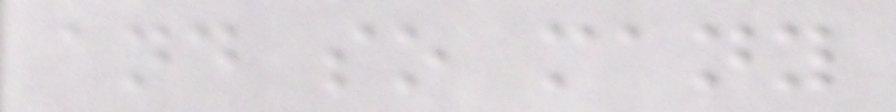and so many
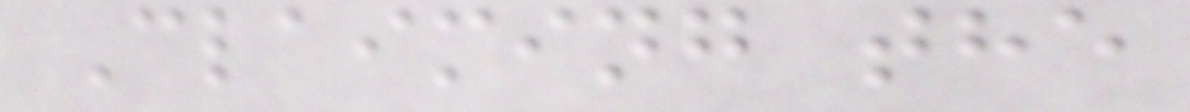Claiming the
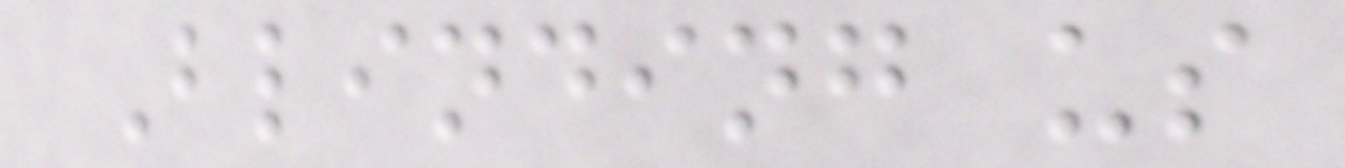Blinding us
